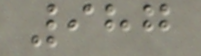987
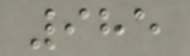985
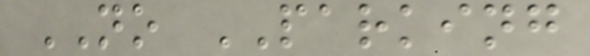NO PARKING
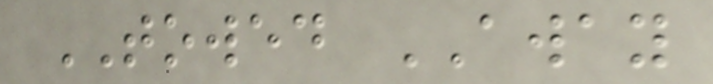TOWED AWAY
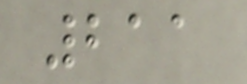211
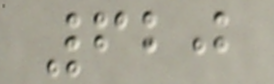620
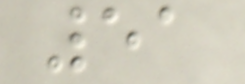51
